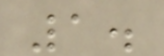1.
